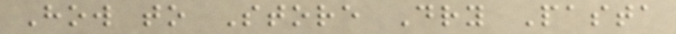How to Store Dry Pasta
